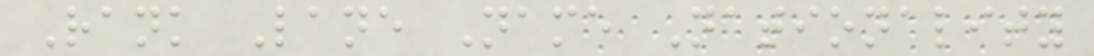Rank Lane Name Nationality
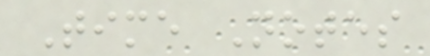Time Notes
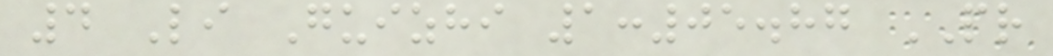4 Li Guizhi 1:05.87 PR
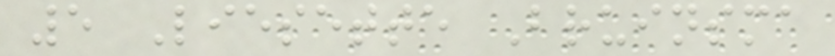5 Liesette Bruinsma
